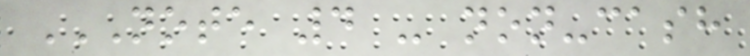NOTE 4 - NON-CASH
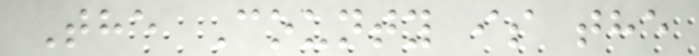The County is the
